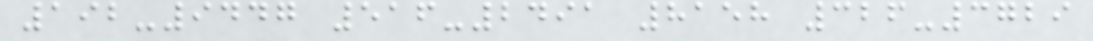192-9447 516-2491 8158 326-3729
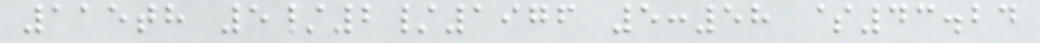115th 5/2/1976 5:58 $43.24
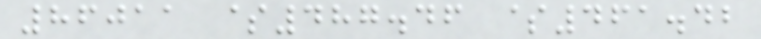86011 $487.46 $461.42
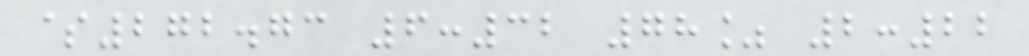$272.73 6:32 78% 2:22
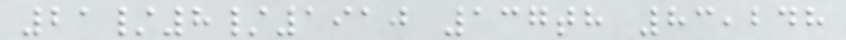21/8/1910 137th 83,248
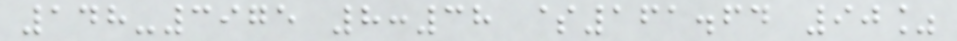148-3975 8:38 $161.64 90%
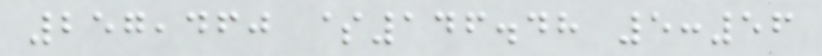257,460 $146.48 5:56
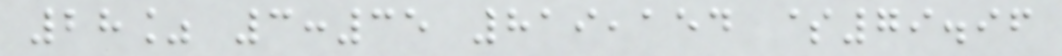28% 3:35 819,154 $79.96
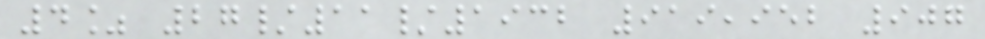4% 27/11/1932 919,952 907
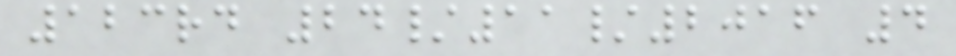123rd 24/11/2016 4
